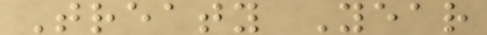Treaty Year
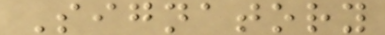Signatory
